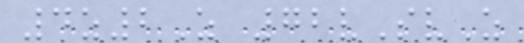4z2Z 72vSvZ
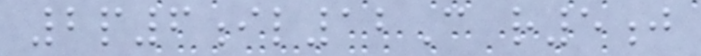2p6il12C r5j
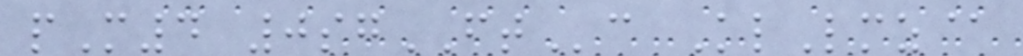pM4 0sgFTc KlLmz@
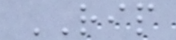RIP
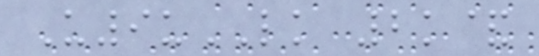U9uLK 2k&
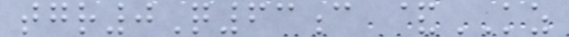tgr0Q63c &KZ
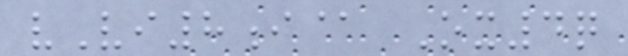vVi8i@ Ox4q
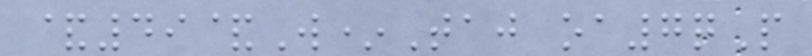&49&W*Taj oa7qP
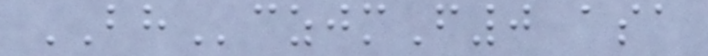BHczjmF0 asa
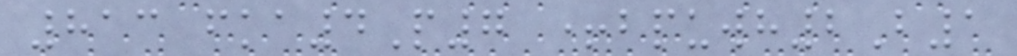813 fka4P7 +bpuwh2B1
